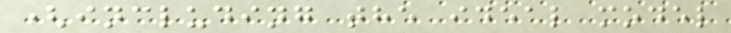(including the ideal model
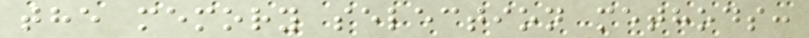the memory selection methods:
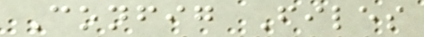Config Files
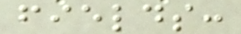fields:
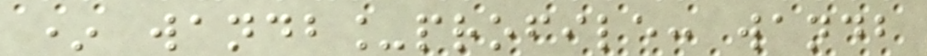* wandb_profile: wandb
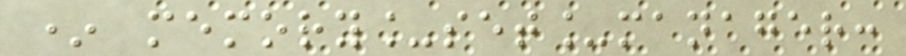* memory_set_manager:
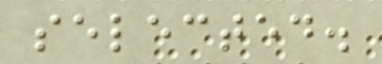selected.
